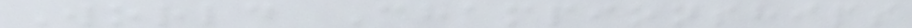World Championships
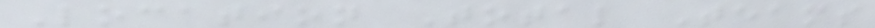Location Total Teams
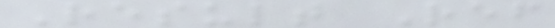Result Ref
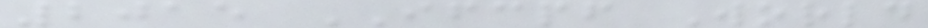2015 IFCPF World
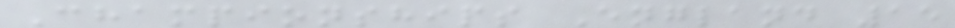Championships England 15
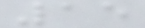15
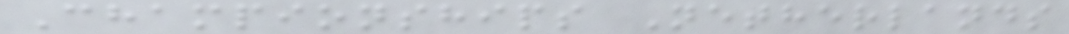Championships Netherlands
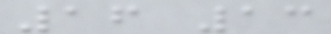16 13
